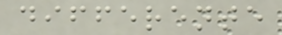differente
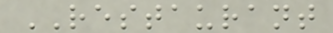RESTAURANT
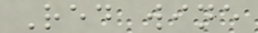Red wine
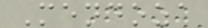Mendoza
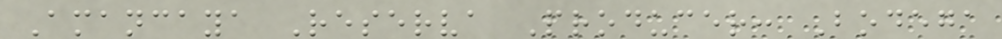Amancaya Reserva Producer: Bodega
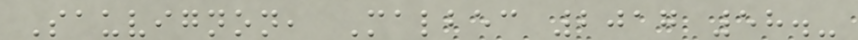Sauvignon, Malbec 2017 58.-
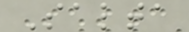Salta
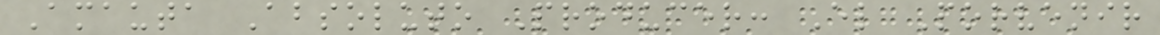Amauta Absoluto Producer: El Porvenir
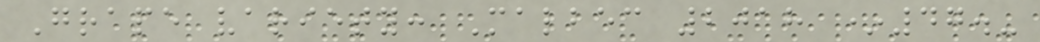Grape variety: Malbec 2018 *47.-
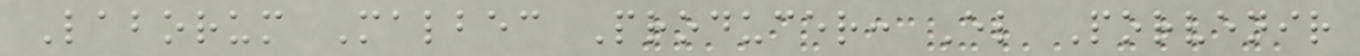Laborum Malbec Producer: El Porvenir
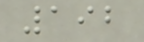192
